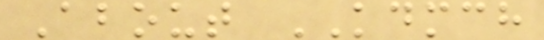About KDMCH
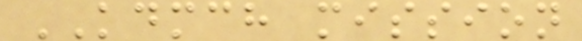KDMCH mission
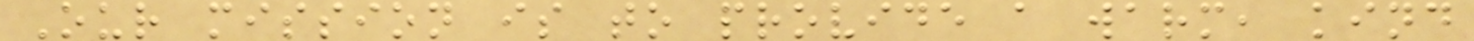Our mission is to provide a warm, kind
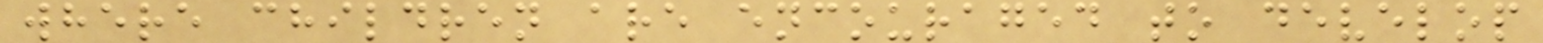where children are encouraged to develop
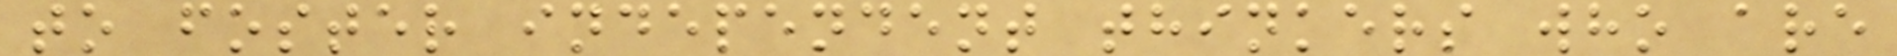to foster independent thinkers who are
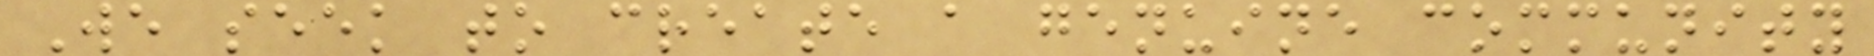We seek to create a genuine community
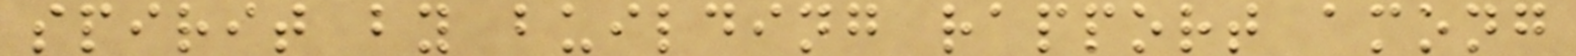spirit by building rapport among
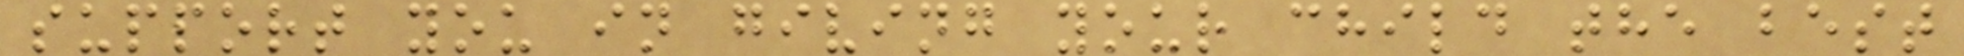support you in giving your child the best
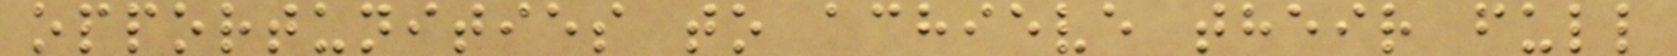opportunities to achieve their full
